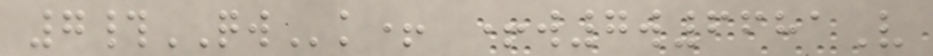7#QWk+ +w7w6681V
